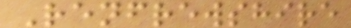Renfrewshire
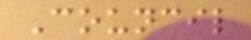Council
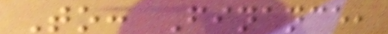To: Finance,
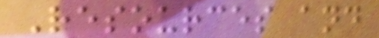Resources and
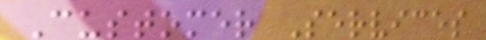Customer Services
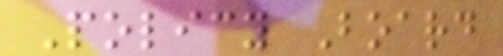Policy Board
